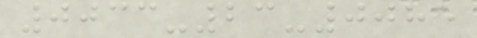0033-23-0085
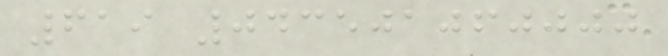619 043501060000
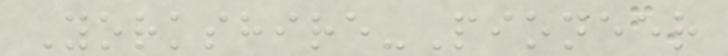Yorkshire-Pioneer
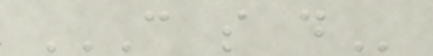C S D
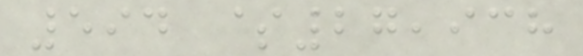594 $27,938
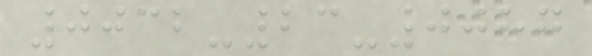0032-23-0087
